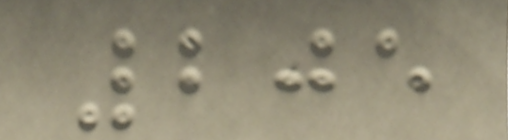205
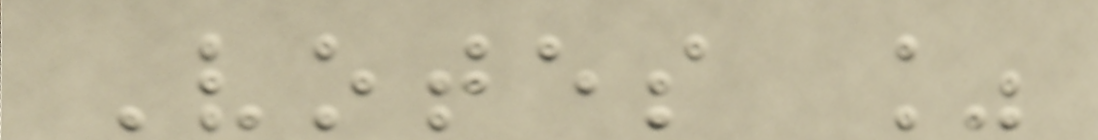Votes %
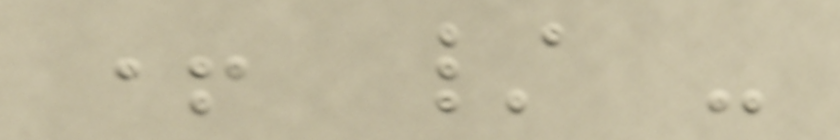+ / -
